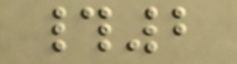#2
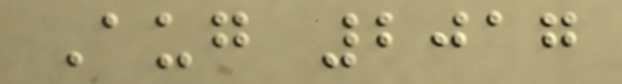Aug 2017
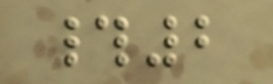#2
